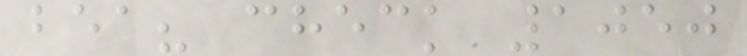bea? check 1050
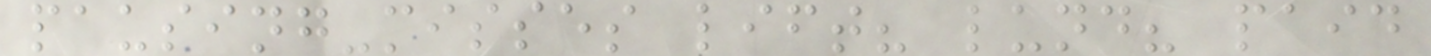pausing-misses lift? lund? paid
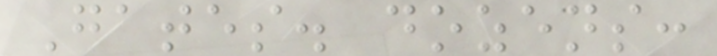Gates. dozens:
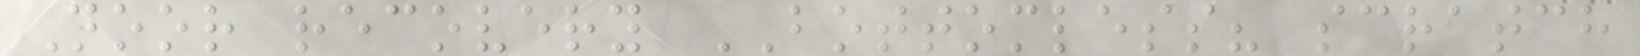Noor recovery BOTTOMLESS? scratch
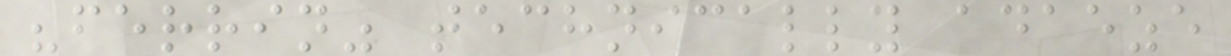"ferrin" technically adaeze
